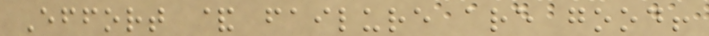Effort & failure are good!
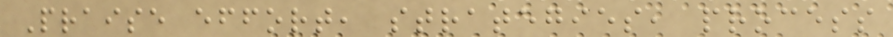Praise effort, strategies, process
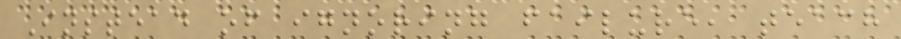Instead of ignoring failure, teach
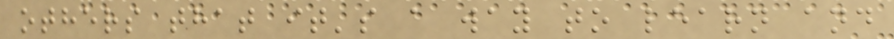others that it's a way to learn and
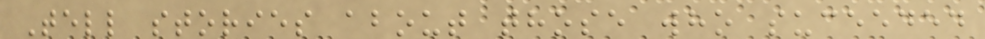Tell stories about those who suceeded
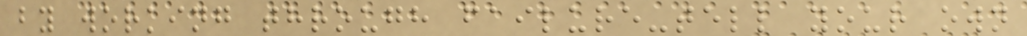by working through failure-tell your own
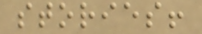stories!
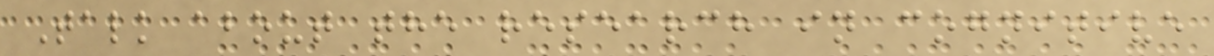Talk about the research in cognitive
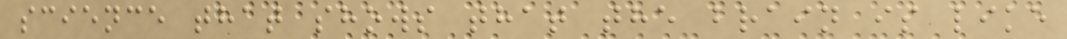science that shows that the brain is like
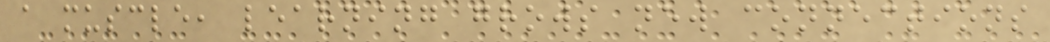a muscle, learning grows new connections
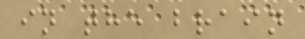in the brain
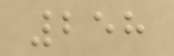258
